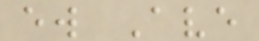ew Ave
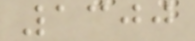1300
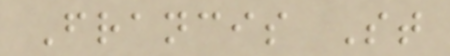Francis St
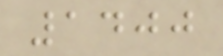1400
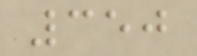350
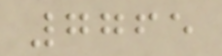7765
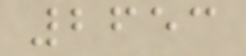2653
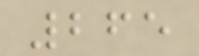265
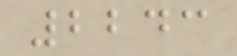2243
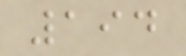194
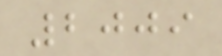2009
